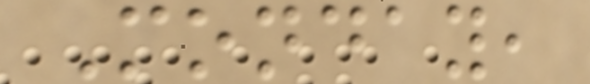Monday,
